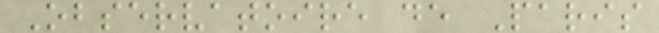Observatoire de Paris
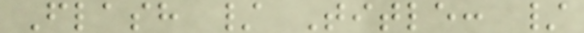Flash / Title: /
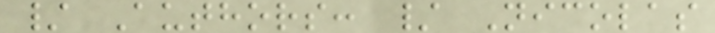/ Authors: / Nicolas
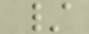/
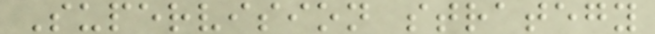Supervision strategy
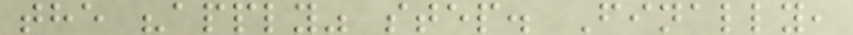the "apply" step. Finally,
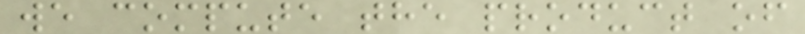we compute the product of
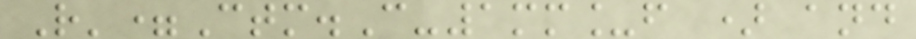R'=Ctm.C-1mm_f ) and
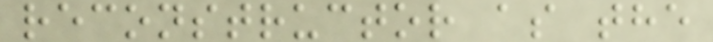reconstructor as the
